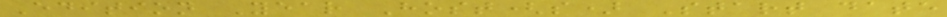Edition Year Host(s) Start date
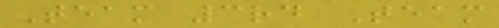Team 3rd Team
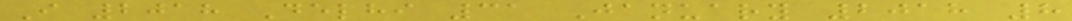I 2018 Delhi 31 January 2018 8
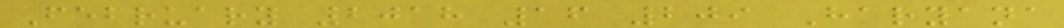February 2018 16 209 Haryana
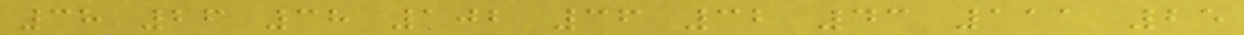38 26 38 102 36 32 43 111 25
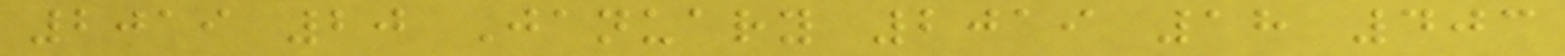2019 20 January 2019 18 403
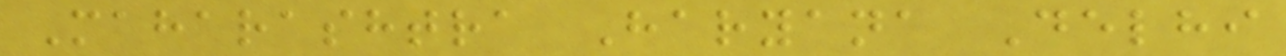Maharashtra Haryana Delhi
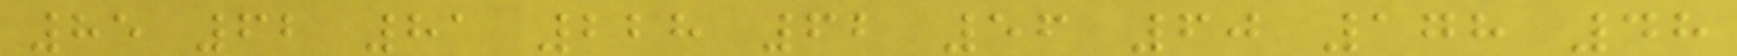85 62 81 228 62 56 60 178 48
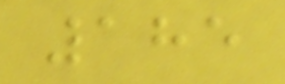185
